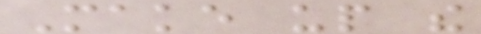Make up the
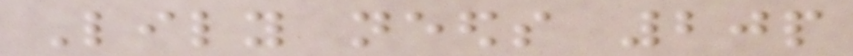Lily needs 20p
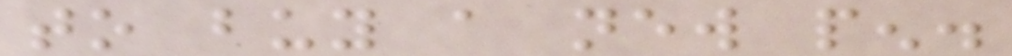to buy a new pen.
